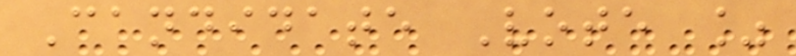Candidate Vote %
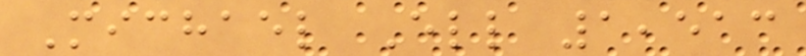Michael Ell 1,513
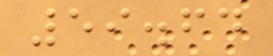59.64
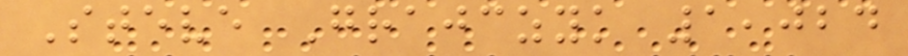Steve Grajczyk 1,024
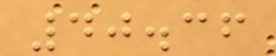40.36
